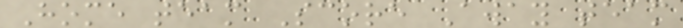Home team Score Away team
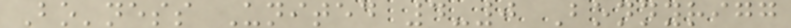Bo'ness United 4-0 Bonnyrigg
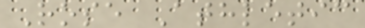Rose Athletic
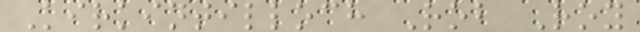Kirkintilloch Rob Roy
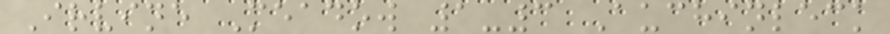Irvine Meadow 1-3 Auchinleck
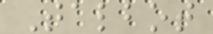Talbot
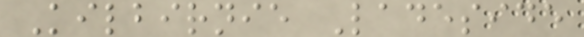Kilbirnie Ladeside
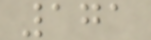171
